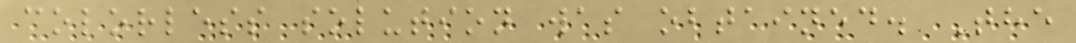colorless solution was obtained. The
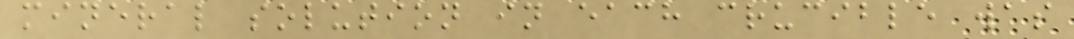mineral solution in each crucible was
